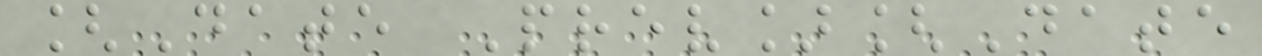[Date Prev][Date
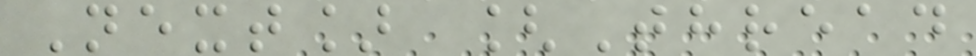Next] [Thread
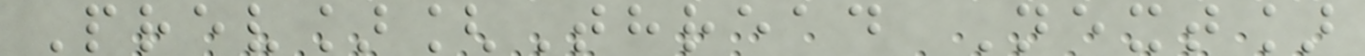Prev][Thread Next]
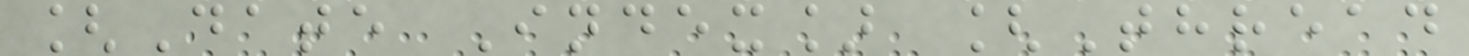[Date Index] [Thread
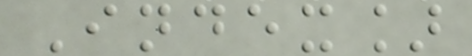Index]
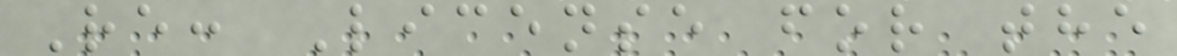Re: License for the
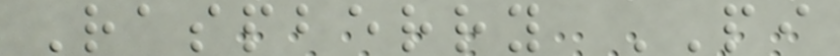Raspberry PI
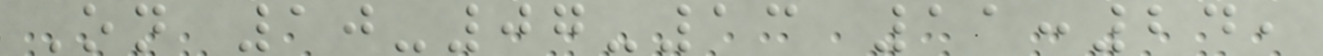On 10-07-13 11:24,
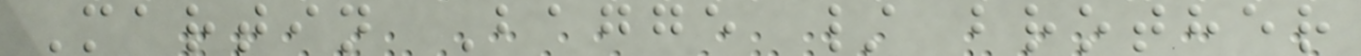Martin Bagge / brother
